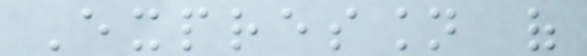Expression of
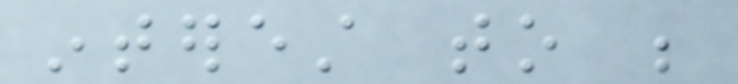interest to be
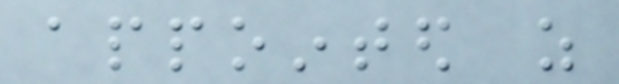appointed as
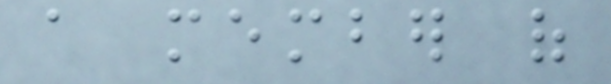a member of
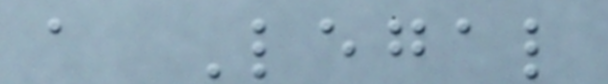a Legal
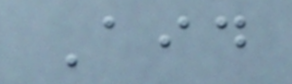Aid
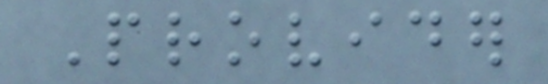Provider
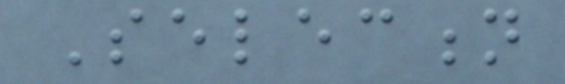Selection
